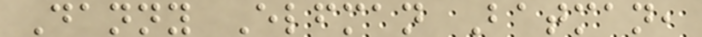Danny Elfman Batman,
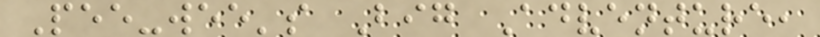Pee-wee's Big Adventure,
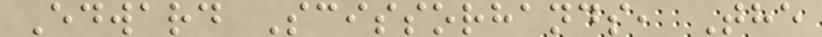Edward Scissorhands, The
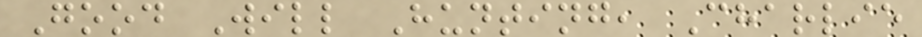Good Will Hunting, Charlie
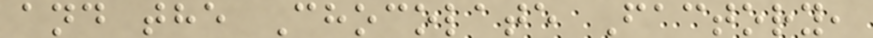and the Chocolate Factory,
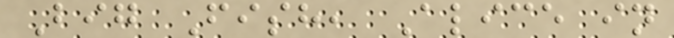Big Fish, Alice in
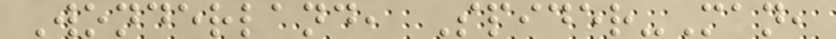Wonderland, Spider-Man,
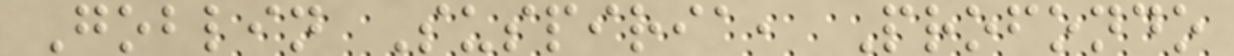Goblin Suspiria, Profondo
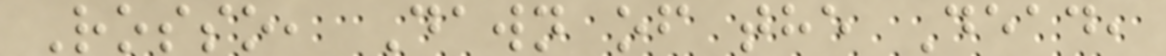Rosso, Dawn of the Dead,
